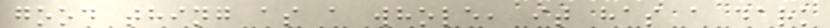good thing as a whole, it has a dark
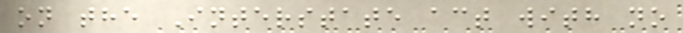on the Interstate act with no
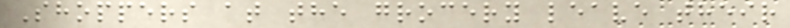Shoppers at the grocery leave their
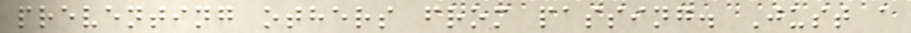preventing others from passing. Just a
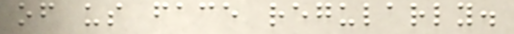of us face regularly.
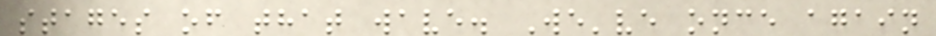stages of that wave. We've once again
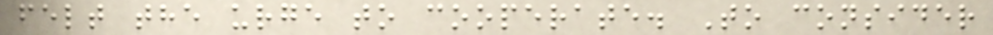felt the urge to cooperate. To consider
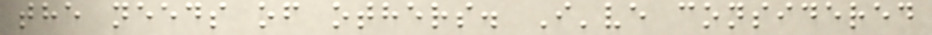the needs of others. I've considered
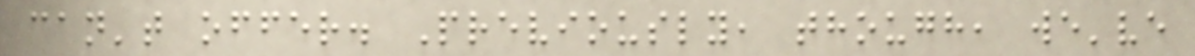can't offer. Previously, though, we've
